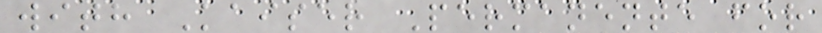with Kaiser Permanente for
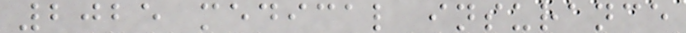2025 medical insurance
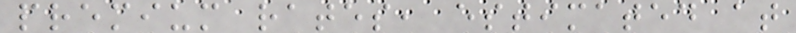premium rates, estimated at
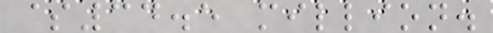$34.5 million.
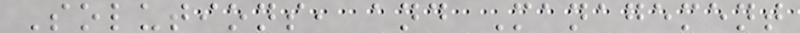Solutions, and Management
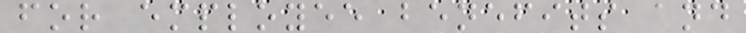for employee benefits and
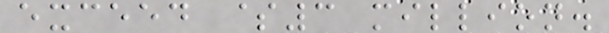exceed $3 million.
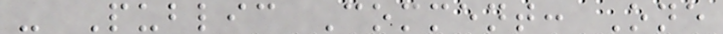- Public Comment: One
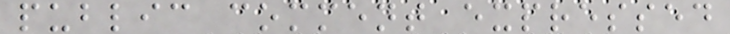public comment expressed
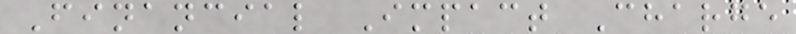Financial Impact Charge
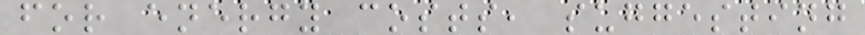for energy costs, suggesting
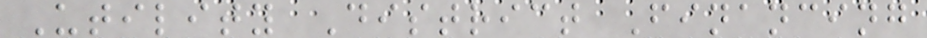Utility District Financing
